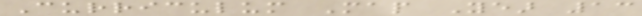Curriculum Map Year 13
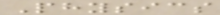Physics
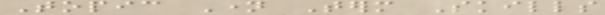Topic Name Term Skills
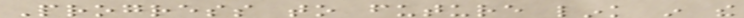Progress to future link in the
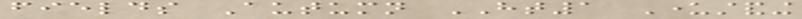fields Autumn HT1 Understanding
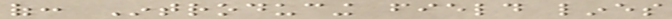of: Introducing field lines
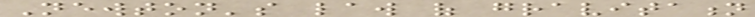Newton's law of gravitation
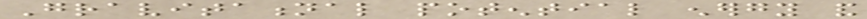Gravitational potential energy and
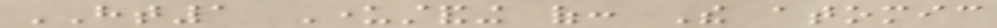HT1 Understanding of: The atomic
